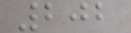202
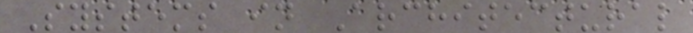Systems in Architectural
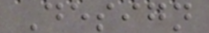Design
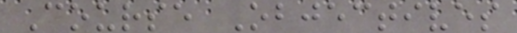Course Objectives
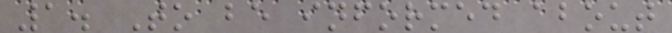1. To be informed about
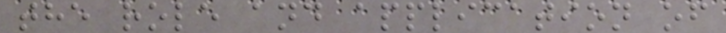the role and application of
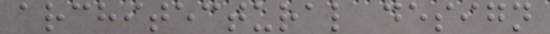architectural design
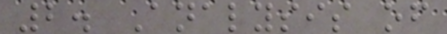2. Analysis of
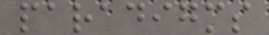paradigms
